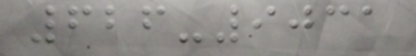626-9031
